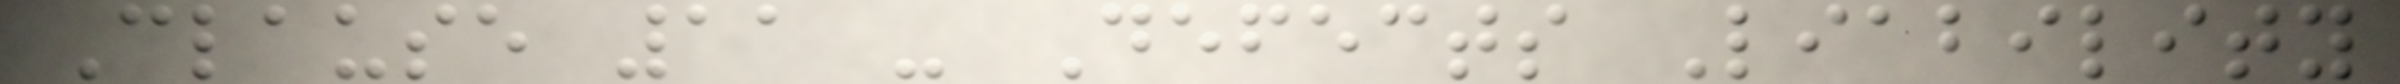Clause 11 - Defects Liability
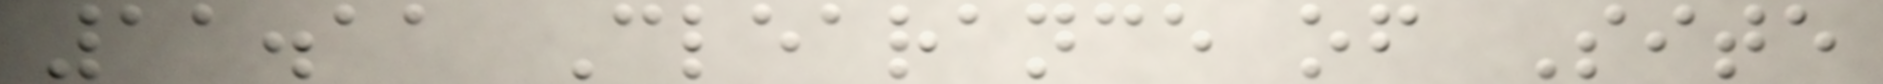11.11 Clearance of Site
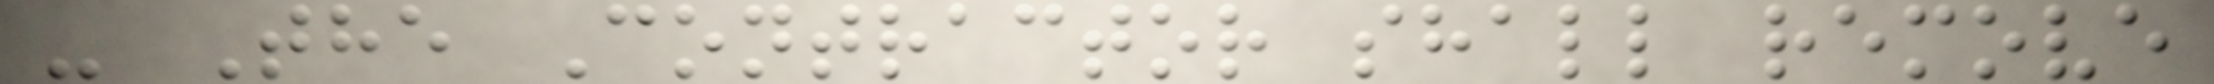- The Contractor shall remove
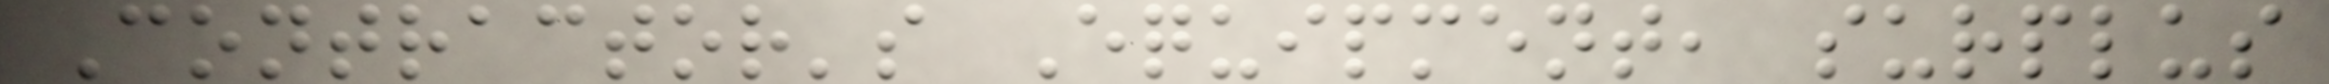Contractor's Equipment, surplus
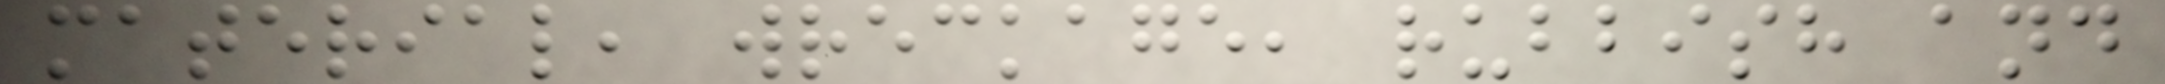material, wreckage, rubbish and
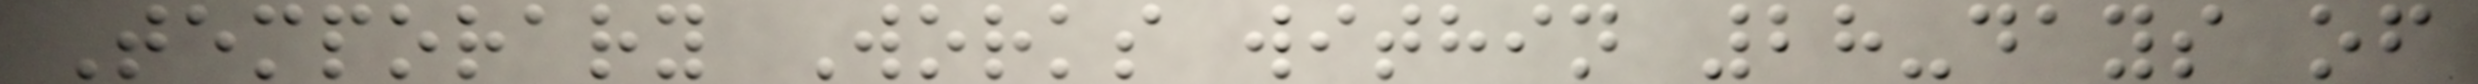Temporary Works within 28-days of
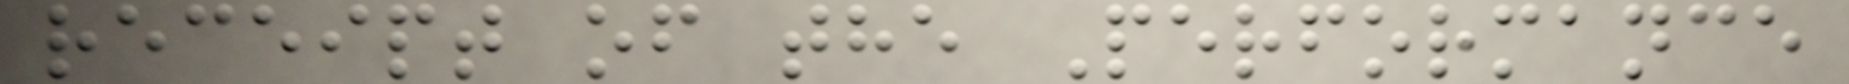receipt of the Performance
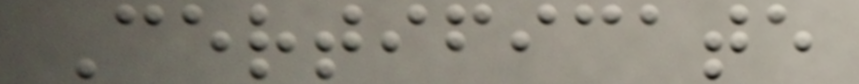Certificate
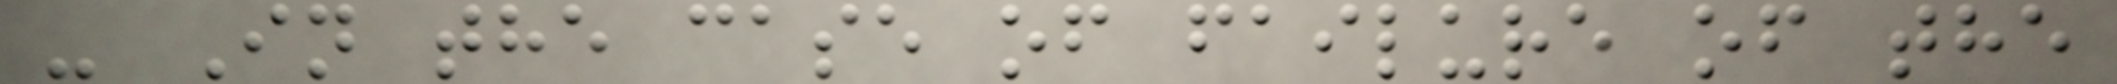- In the case of failure of the
